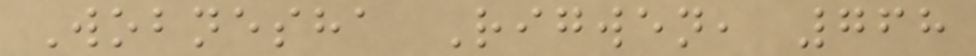Wobnesha Rigwen, 768
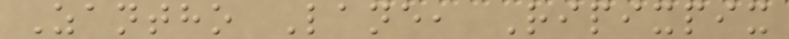Zantho Lane, Ripixpix
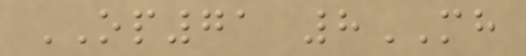OP71 8MH
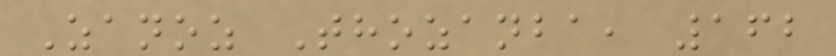Zanoz Thozanba, 162
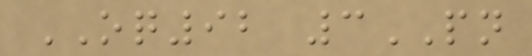OQ92 3PN
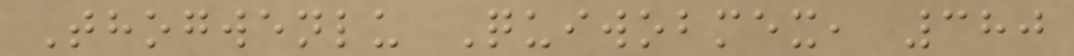Thogwenlu Quiwobmex, 380
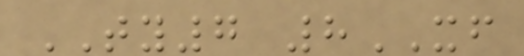TY7 8XF
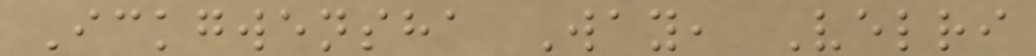Ickgwensha Way, Velri
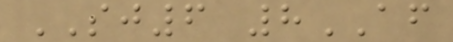SJ6 8AF
